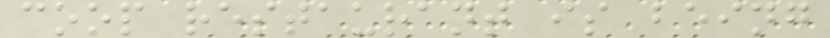coop restaurant is being
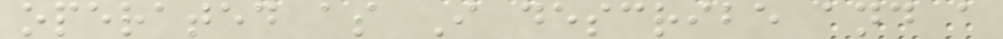operated as I describe and a
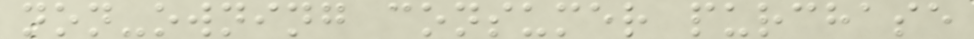non-owning consumer purchase
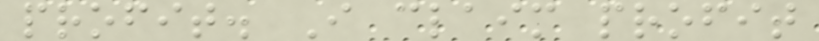profit. I claim profit
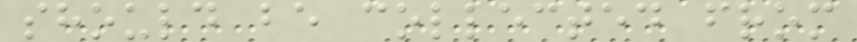should be collected from
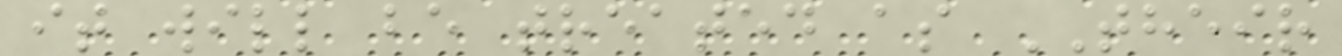it will be treated as THEIR
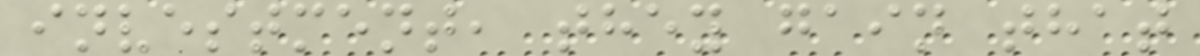investment, they gain that
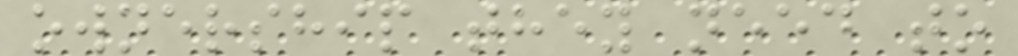ownership they need to
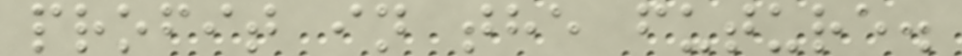profit in the future.
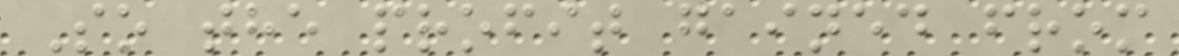So the profit gained from
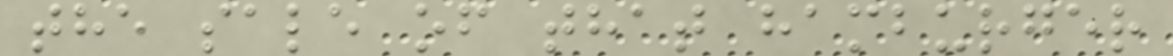the sale of that hamburger
